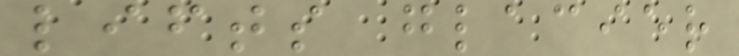lifts glacier
